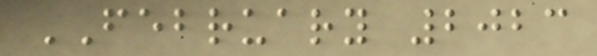FEBRUARY 2023
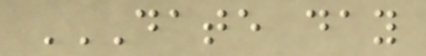DATE DAY
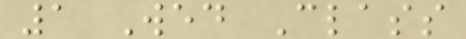1 Wed Class
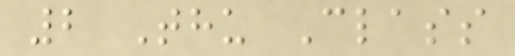2 Thu Class
